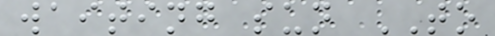waiting sun TO
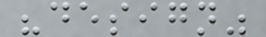"design"
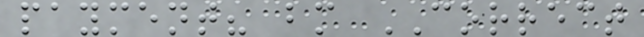payment? bm CORRECT
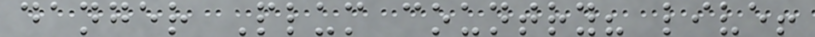danger Plum country? live!
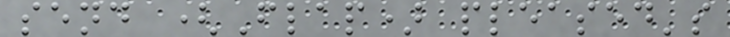send (Flap) pleased's
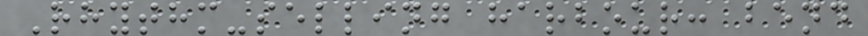Rhythm-selling harbour: bend
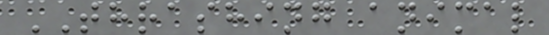THRASHING animal
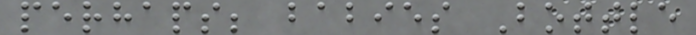perhaps; babies Bottle
